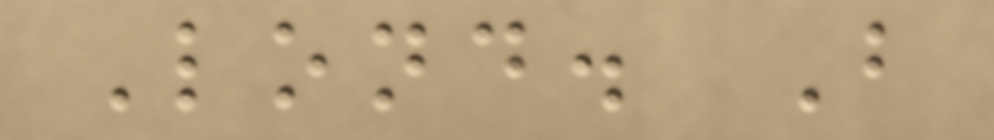Lond. B
